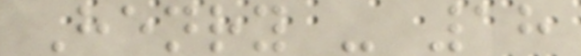Henry - 18
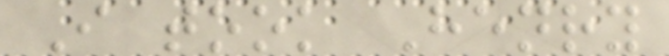I took Henry
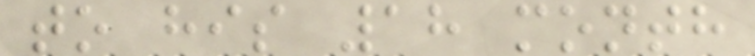to his 18 month
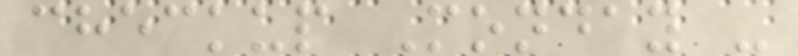checkup Monday -
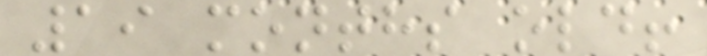19 months old!
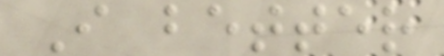I better
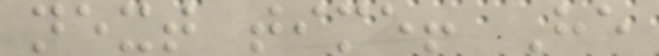next time! He
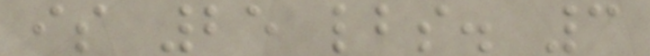is 25 lbs. 3
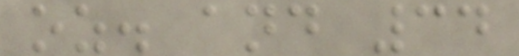oz. and 34
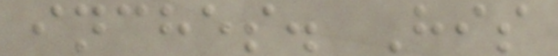inches. His
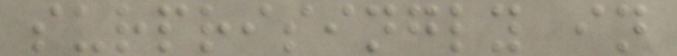surprisingly in
